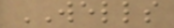WELLS
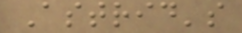Astrid's
